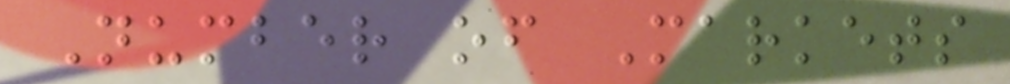Number of Markets
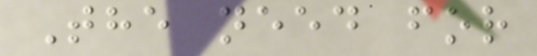The need for
